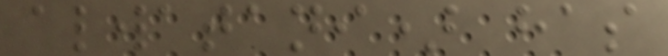alwatani) has
